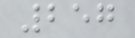257
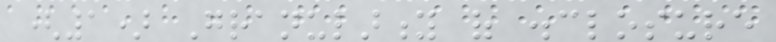(1) Granularity of disclosure
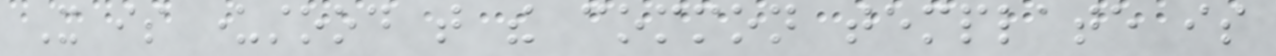It is understood that the common template is
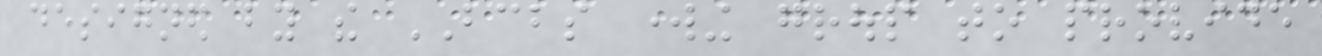designed by the BCBS working group to provide
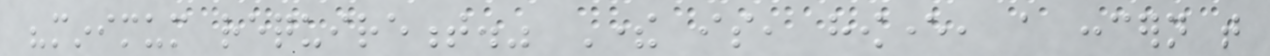"minimum requirement." There is, however, a concern that
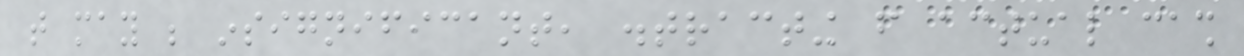that may be insignificant, distracting from actual cash
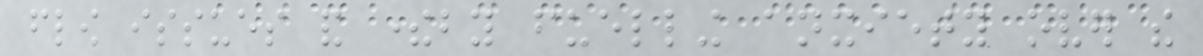flow issues and thereby fuelling anxiety over the
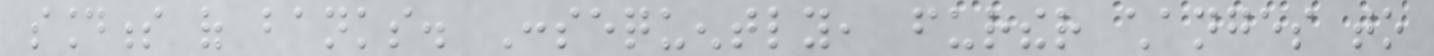soundness of banks. Consequently, further changes to
